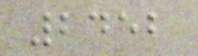2452
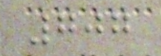707
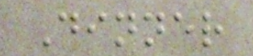Dinner
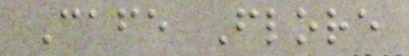Cafe Flore
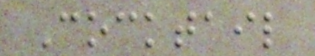Cocktail
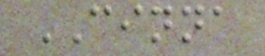CINNA
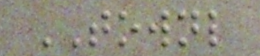TOWNL
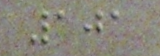101
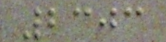2303
